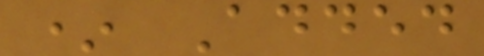* Added
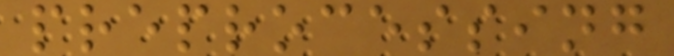preprocessing
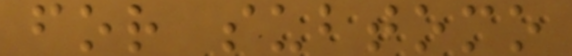for subtomo
